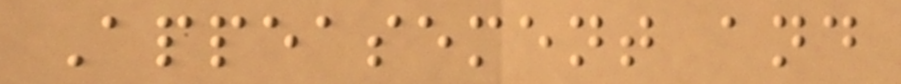Appeasement and
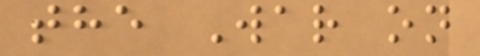the War on
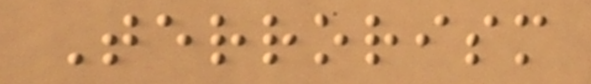Terrorism
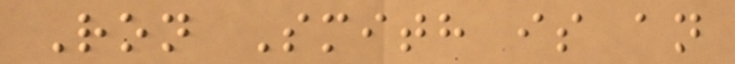Ron Smith is an
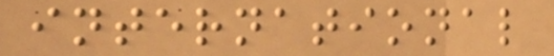international
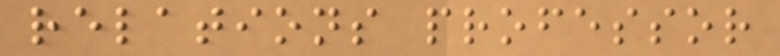relations professor
